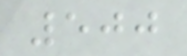500
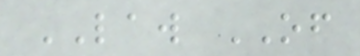LAW OF
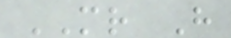MR H
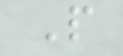P
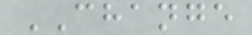CHANGE
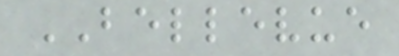BELLEVUE
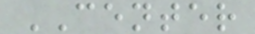CENTER
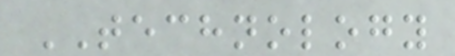TECHNOLOGY
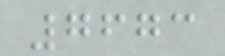7673
